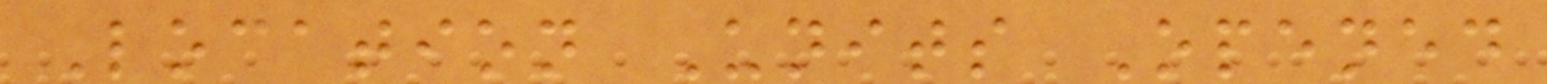Location Units Opened
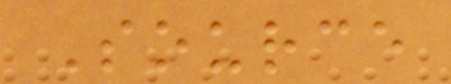Source
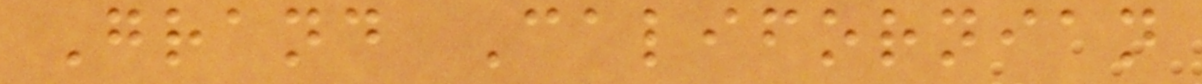Grand Californian
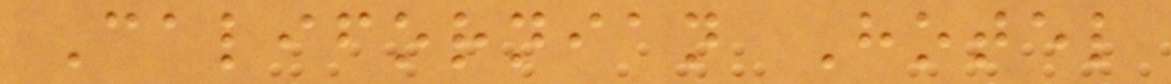Californian Hotel
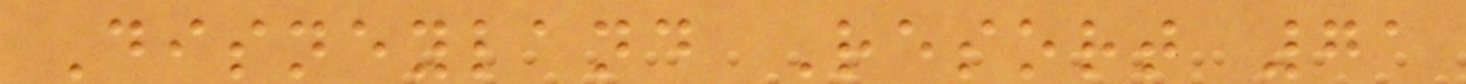Disneyland Resort 71
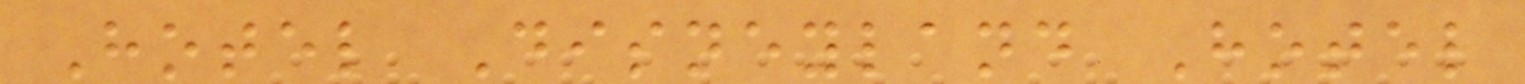Hotel Disneyland Hotel
